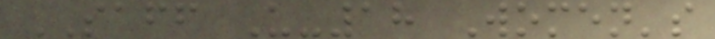SAFF U-18 Women's
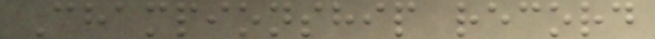Championship record
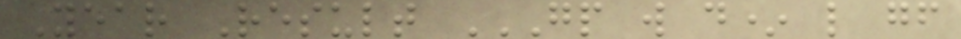Year Result GP W D* L GF
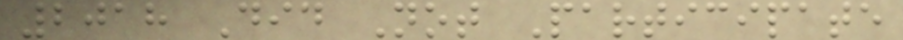2018 Did Not Participate
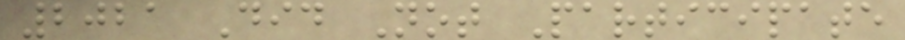2021 Did Not Participate
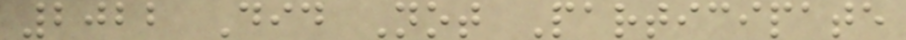2022 Did Not Participate
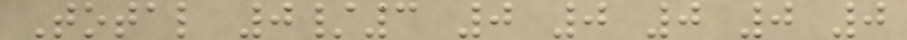Total 0/3 0 0 0 0 0
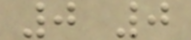0 0
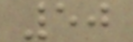50
